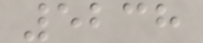5238
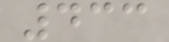433
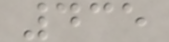435
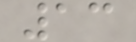13
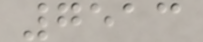7513
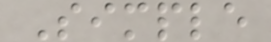Simple
